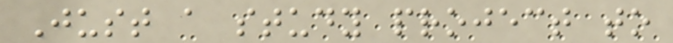Just a study project to
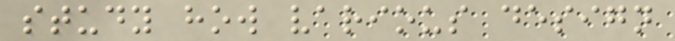study how various design
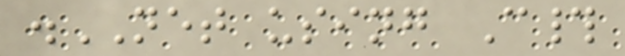.NET using C#
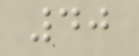40
